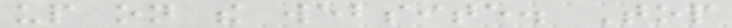up on the website. Top
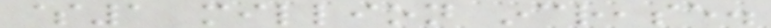$1 million increase.
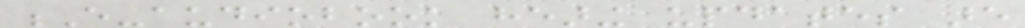E-audiobook hearing updates are
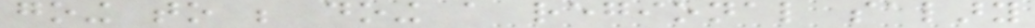going to be doing a regional salary
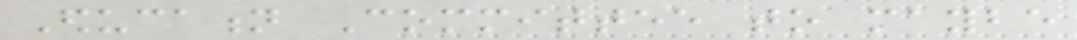Education Committee to maybe
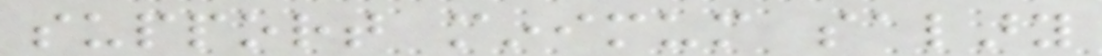support minimum salary
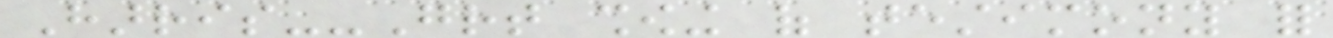Harris--Great showing of testimony for
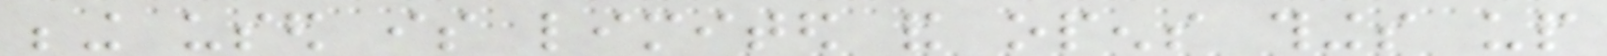being used is limited and opens things up
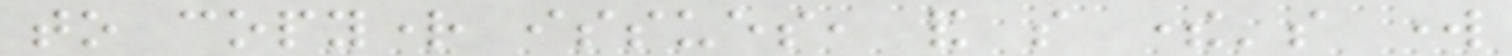to copyright issues, and so there's work
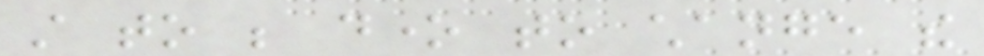still to be done to change the
